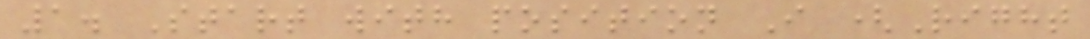1. Start with position I (Right
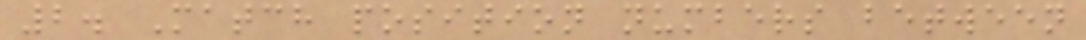2. Match position numbers between
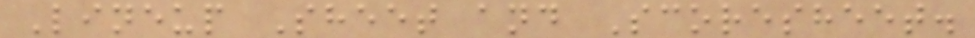Lineup Sheet and Scoresheet.
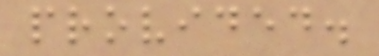provided.
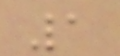1
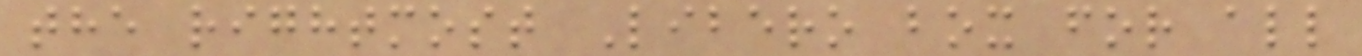the rightmost Libero box for all
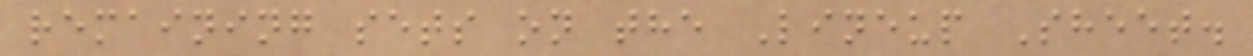remaining sets on the Lineup Sheet.
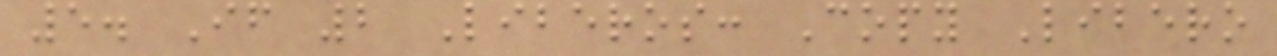5. If 2 Liberos: Copy Libero
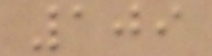109
